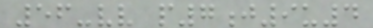56-vv p7j9u4
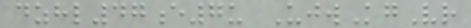dzhl47e7u UjwKgVr
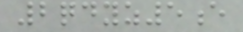2qdyz5e
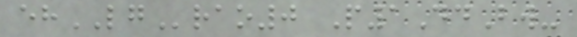ehLGrao0 P1DdBw-
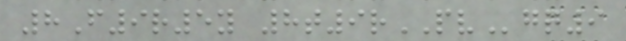8F9r5y 8t9rPVgq9
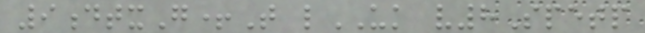9dtxG+T lUK v8Spetp
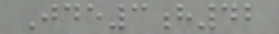Jde3h42
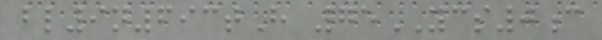bl9n693tH 75YCS0c
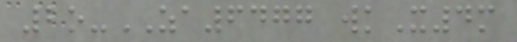2o-ZA6477 wkX4m
